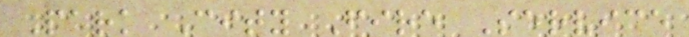Park City Fire Service
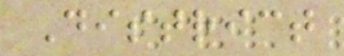District
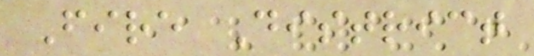Fire District
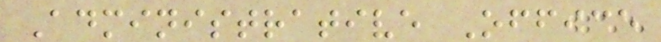Administrative Office
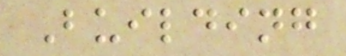Building
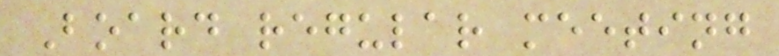Board regular meeting
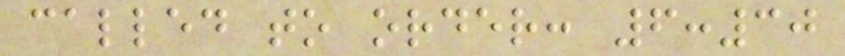called to order: 6:30
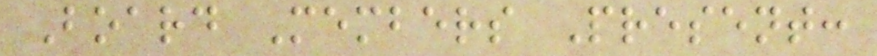Board Members Present:
